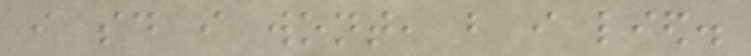i said i wont, but i lied.
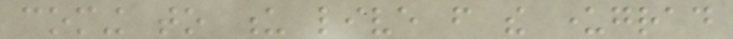coming to u live from the undergrad
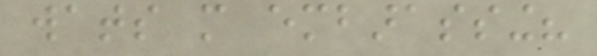wats more embarassing?
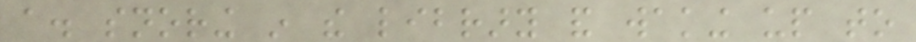a. snoring in the library and waking up to
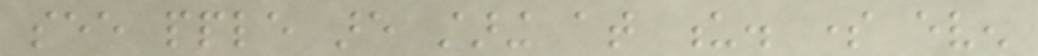see pple are staring at u. some even
